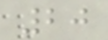20
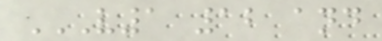V1 12 AND
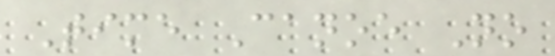Time Canoe No
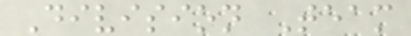Division Team
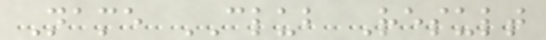Name CLUB Result
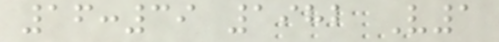16:39 1982 V1
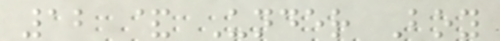12 & Under Boy
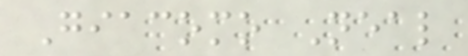Giacomo Neal
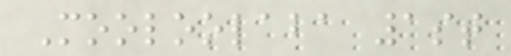Mooloolaba 1st
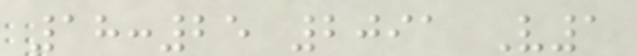18:25 2091 V1
